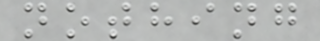nothing
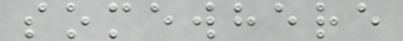somewhere
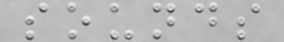sounds
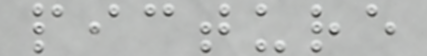picture
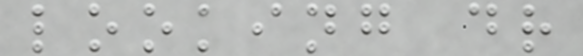looking dr
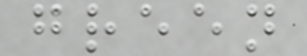green
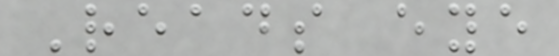Reads eye
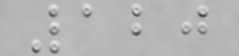120
